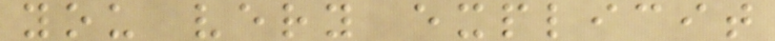you very explicit
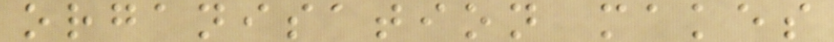organisation makes
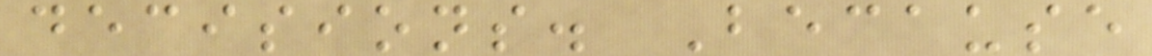decisions. Because
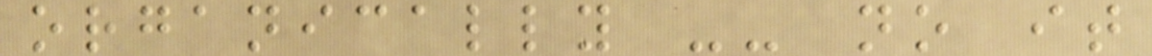organically -- no it
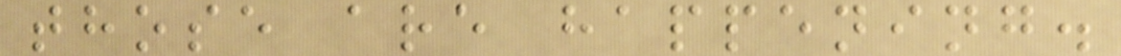those are happening.
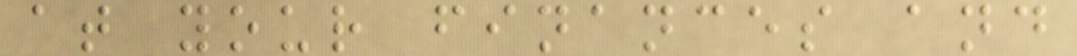at your finances and
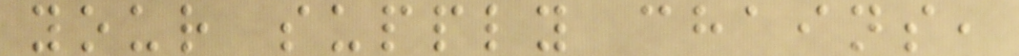your supply chains,
